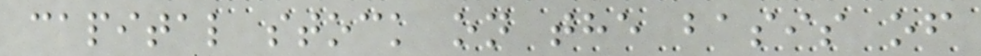capital stock on the basis of
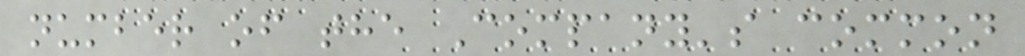number of the Company's common
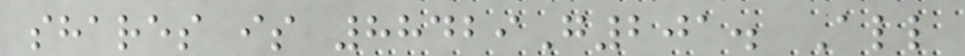shares is 88429G201. All
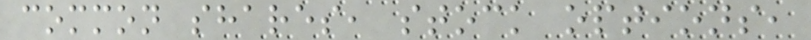common shares, stock options,
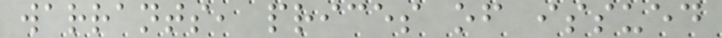warrants, prices of issued
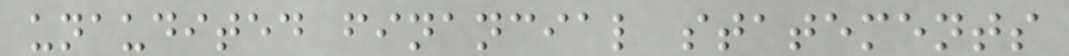unaudited financial statements
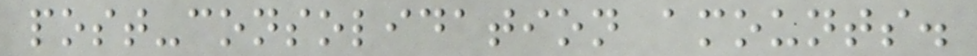post-consolidation amounts.
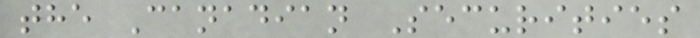the Canadian Securities
